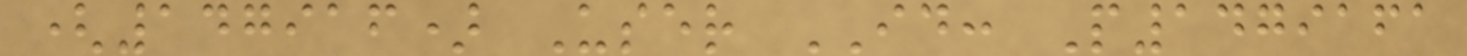(147916) User ID: P1479161
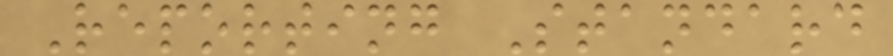Reporting Standard
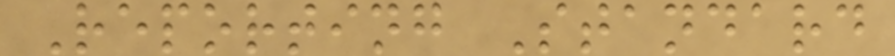Reporting Standard
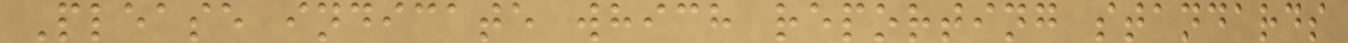Please indicate which reporting standards
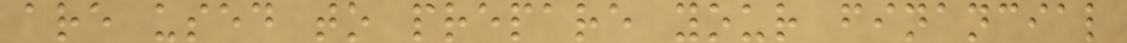are used to prepare your financial
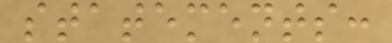statements:
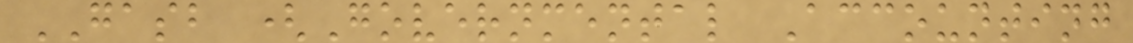GASB (Governmental Accounting
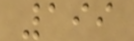199
